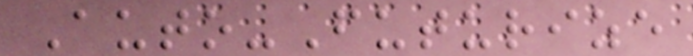Auto-Futurize
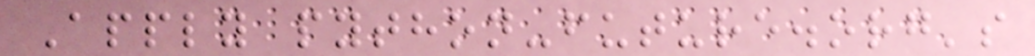Apply python-future.org's
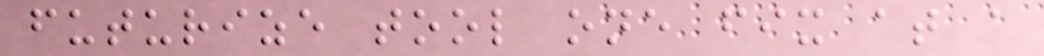futurize tool one fix at a
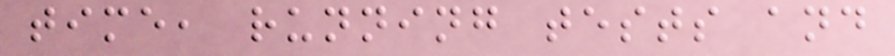time, running tests and
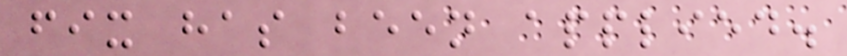fix has been applied.
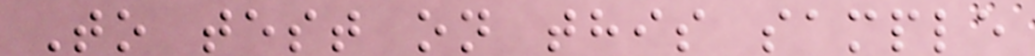To test on this sample
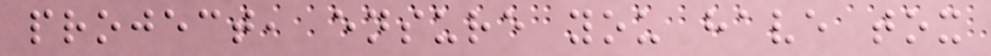project, ensure you have tox
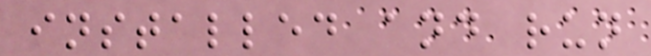installed and run
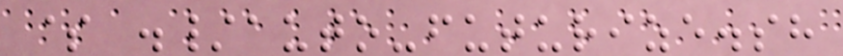$ ./auto-futurize.sh
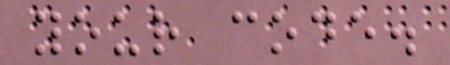your code.
